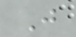J
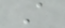A
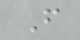F
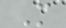M
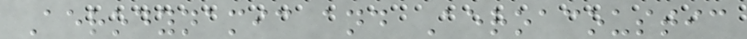Aerodynamic and Aeroacoustic
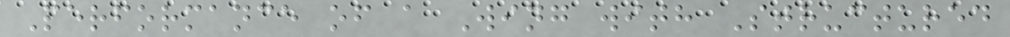Performance of a Wing with Structured
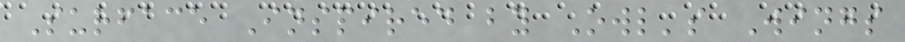Surface Inspired by Owl's Wings
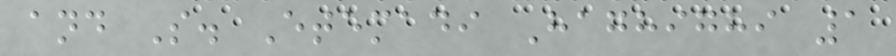and S. Etemadi Haghighi 1
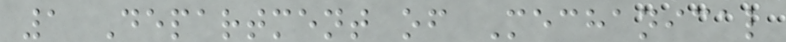1 Department of Mechanical
